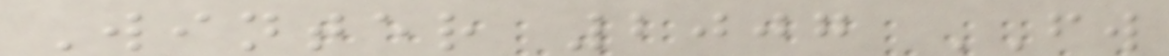Winter 2007 FW
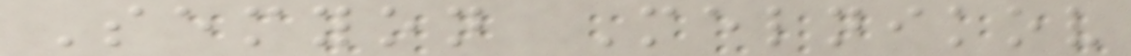Semyon Melnikov
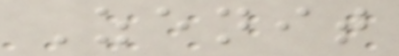Zenit
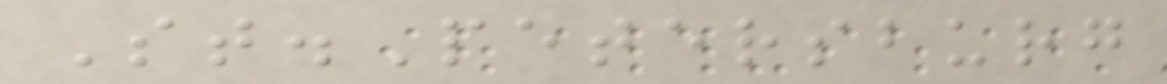St.Petersburg
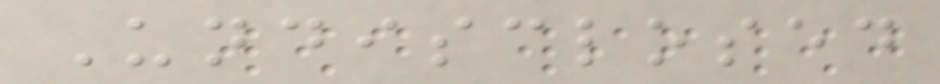Undisclosed
